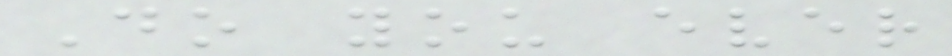Do you ever
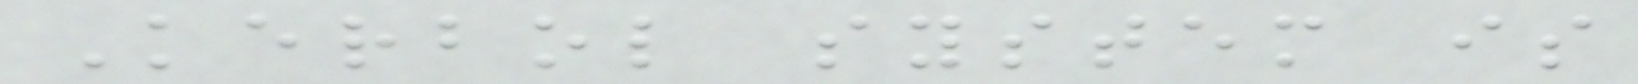Kerbol system is
